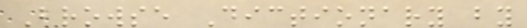Browse Dictionary by
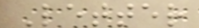Letter
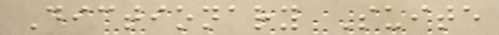Dictionary Suite
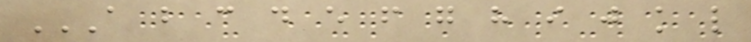A B C D E F G H I J K L
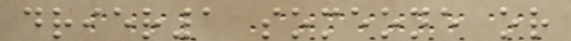drier1 someone or
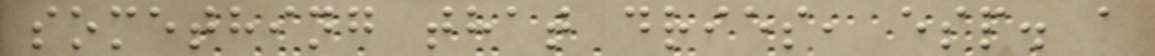something that dries, esp. a
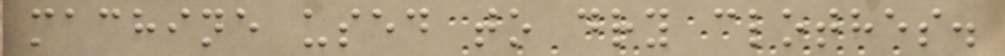machine used to dry clothes.
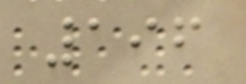196
